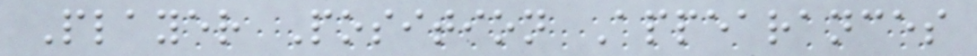Player Position Appearances
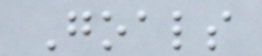Goals
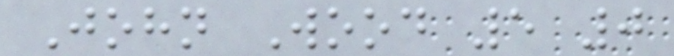John Wood 5 0
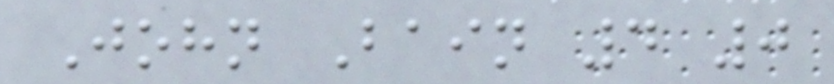John Bain 4 0
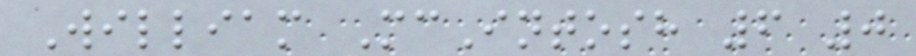William McIntosh 6 0
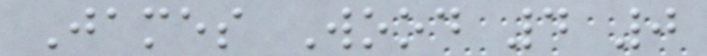James Wood 4 0
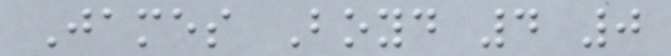James Boyd 4 0
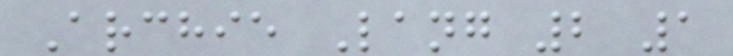Archie Lang 2 1
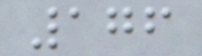176
